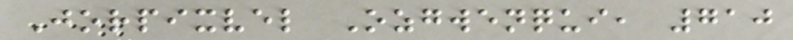Jorpixvel Ozgwenqui, 710
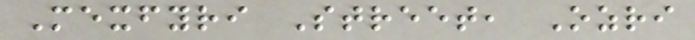Mexfyri Street, Ozri
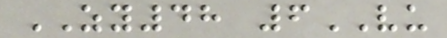ZY48 6VU
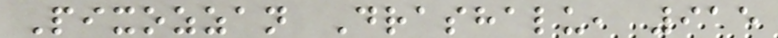Pixozzan Drashalu, 915
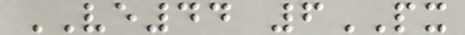VE44 6PX
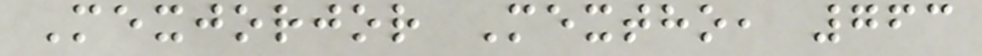Mexjorjor Mextho, 763
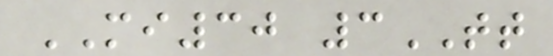MI30 3TT
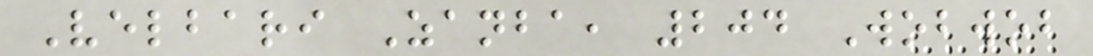Velbari Zanba, 204 Wobwob
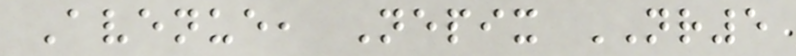Avenue, Nepix NR5
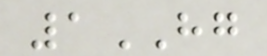1HG
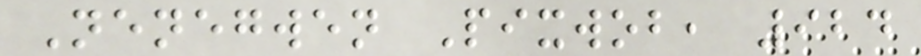Nenegwen Pixwob, 924
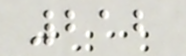212
